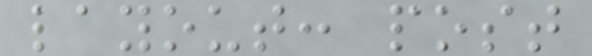layout: post
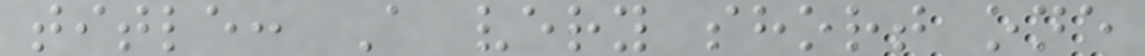title: A very short one
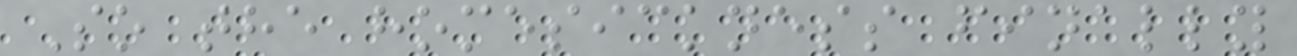So the homesickness finally
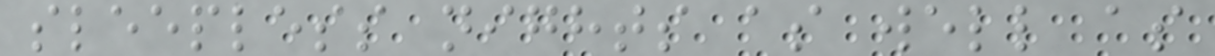sleepless nights as well as
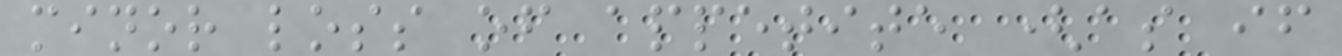minor loss of appetite (as if
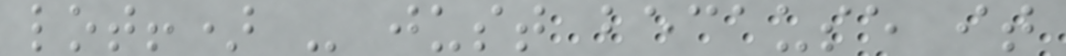lot!) - just because it
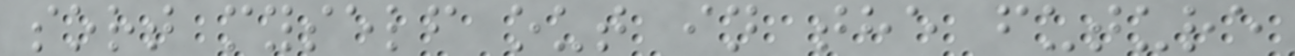sort myself out in the future
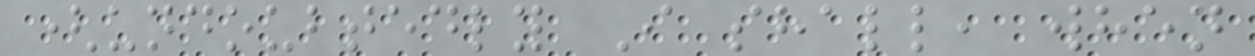(undoubtedly I shall, when
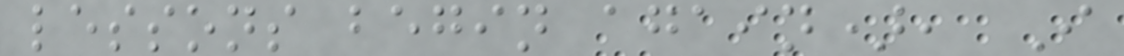lessons begin again), I
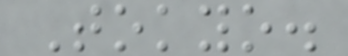Tokyo.
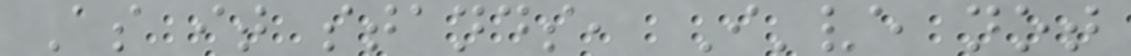As it stands, I've not
